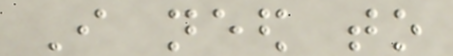I need to
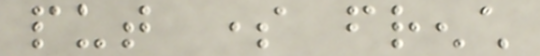put some french
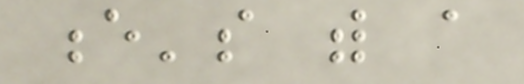e's with a
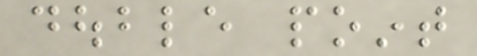double point
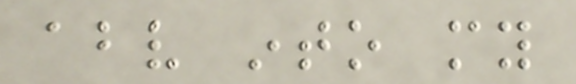above into my
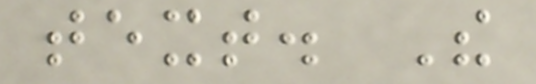text. The
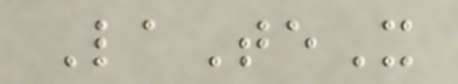LaTeX
